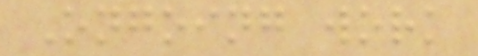Ongoing work
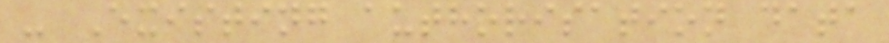- Existing authorisation data
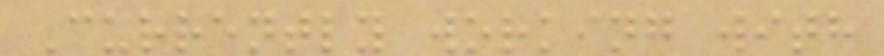Currently working with
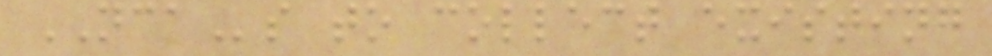NCAs to collect existing
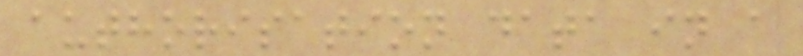authorisation data in a
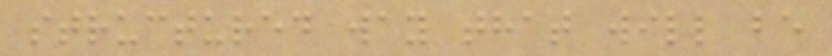structured way that will be
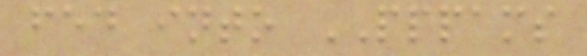fed into PPPAMS
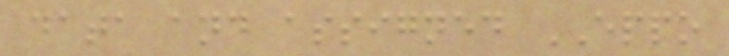data and assigned EPPO
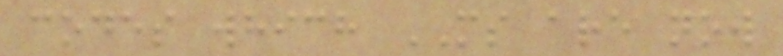codes which MS are now
